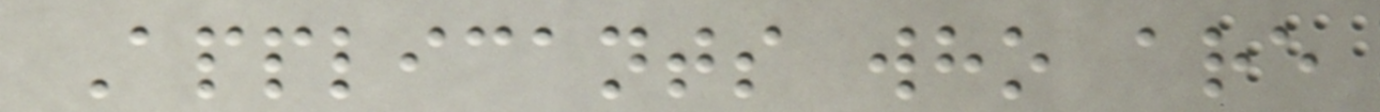Applicants who are
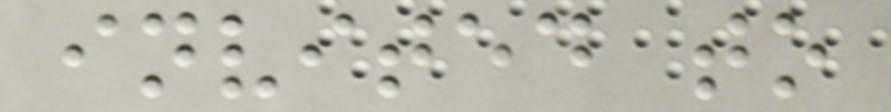invited to
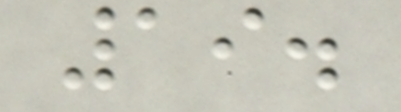19.
